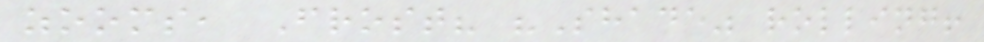zooms, Frost? "Shade" rolling!
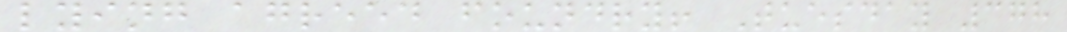lying agreed foundry! Tuesday 378
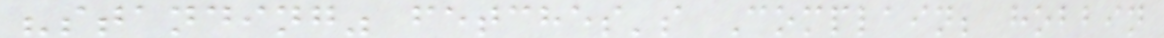"standing" fetches's Complain; hobbin
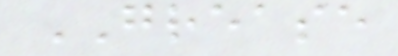GREASE
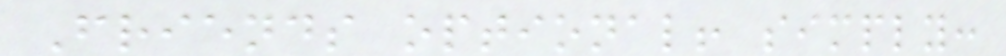Friends optional! simply:
